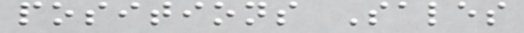positions Sales
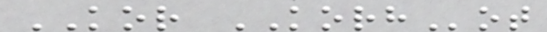KOR KORHot
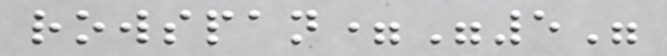rowspan="5"
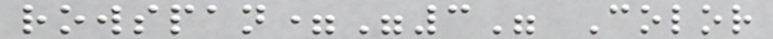rowspan="3" Color
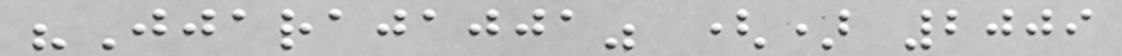"Jjarajajja" () 2009
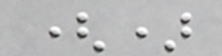()
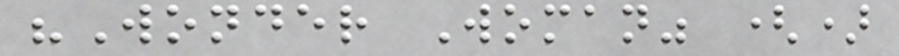"Wonder Woman" ()
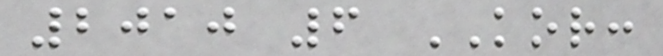2010 6 KOR:
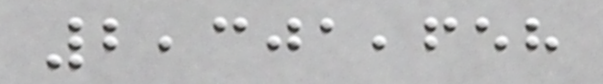2,301,658
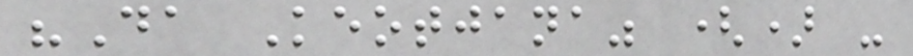"Da Keotjana" () -
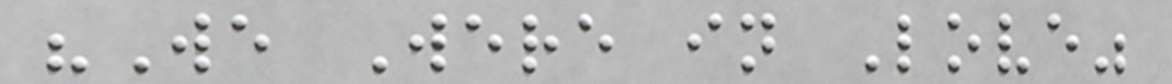"We Were in Love"
